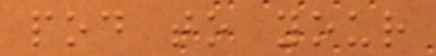pod to your
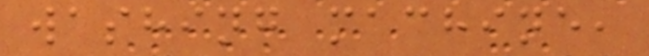washing machine,
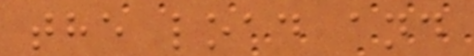the load and
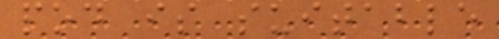pod is suitable
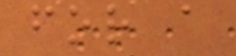for a
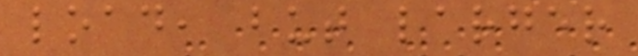load, but larger
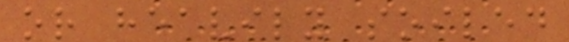or heavily soiled
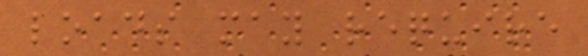loads may require
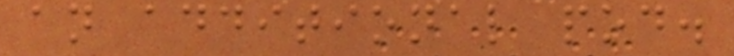an additional pod.
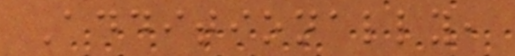Additionally,
